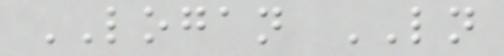LOGAN LN
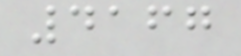4167
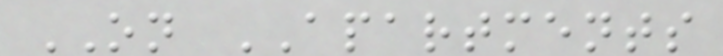ON APARTMENTS
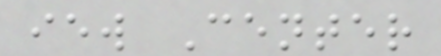iew Center
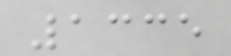1335
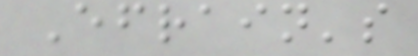Efrain's
